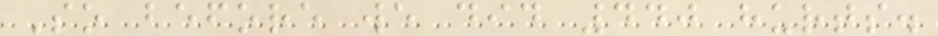So before we did 440 hurts.
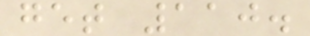get 110.
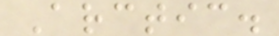Arctic.
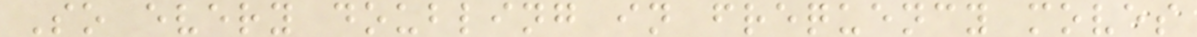So every doubling in frequency moves
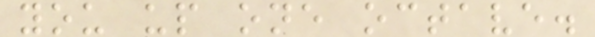you up one octave.
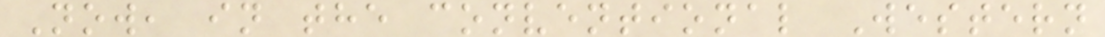Now, in the conventional Western
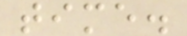time.
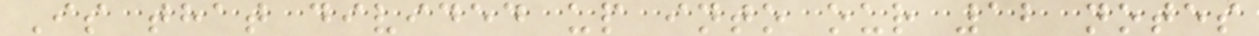Is that divided up into our 12 notes
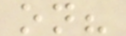on?
